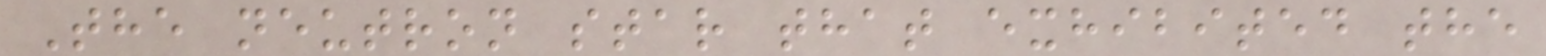The neutron star that exhibited the
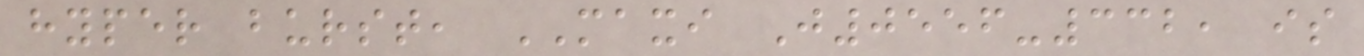hyper burst, MAXI J0556-332, is
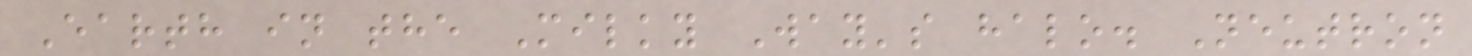Earth in the Milky Way's halo. Neutron
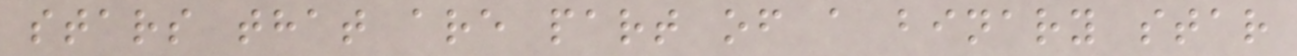stars that are part of a binary star
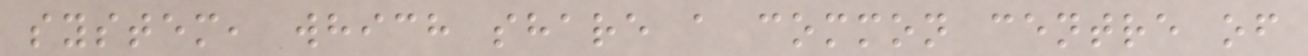system, which share a common centre of
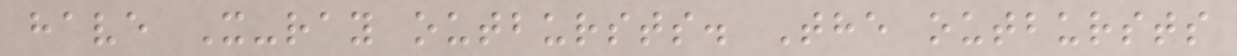have X-ray outbursts. The outbursts
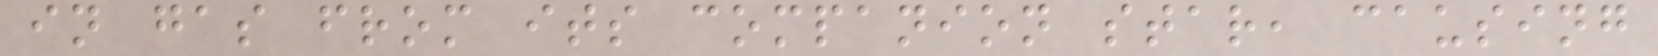in gas from its companion star, causing
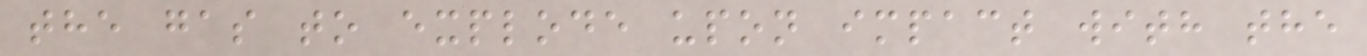the gas to explode upon impact with the
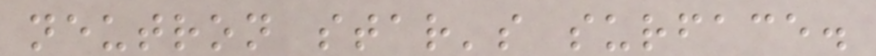neutron star's surface.
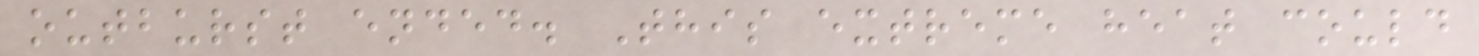outburst ended. This extreme heat could
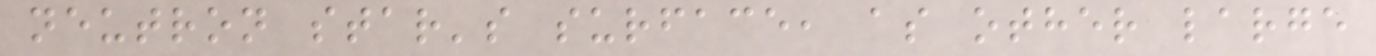neutron star's surface, as other large
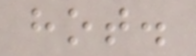hot.
